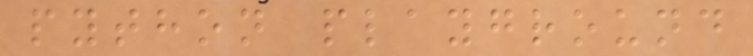python playground
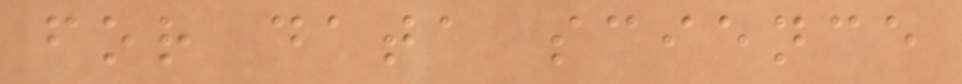for data science
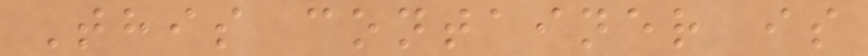This container is
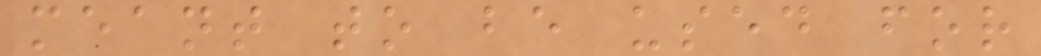meant to be used for
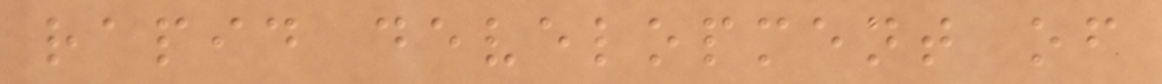rapid development of
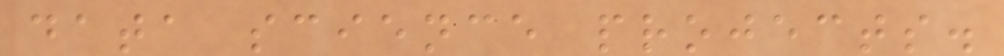data science projects.
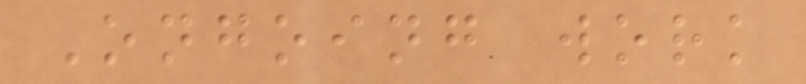Ongoing work
